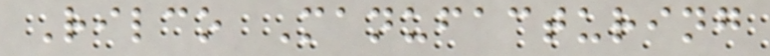Rilco Manufacturing
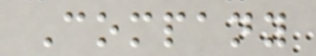Company
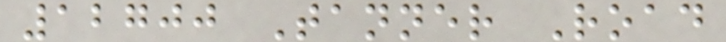12700 Tanner Road
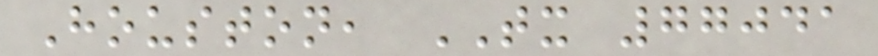Houston, TX 77041
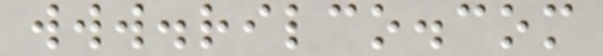www.rilco.com
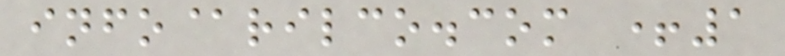info@rilco.com +1
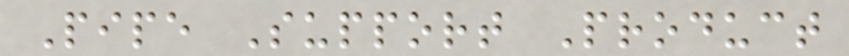Pipe Support Product
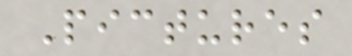Pictures
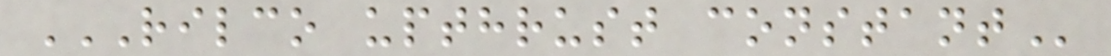RILCO UPTHRUST CONSTANT
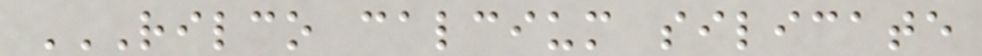RILCO CALCIUM SILICATE
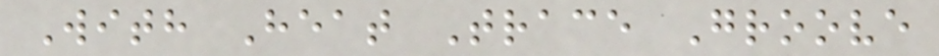With Heat Trace Groove
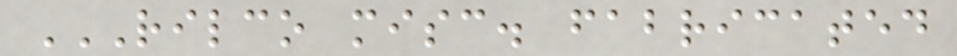RILCO MISC. FABRICATED
